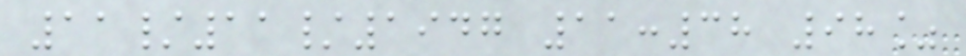11/11/1947 11:38 98%
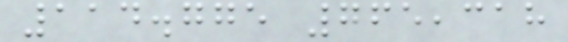114.775 765,318
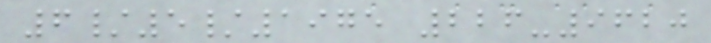6/5/1975 226-9620
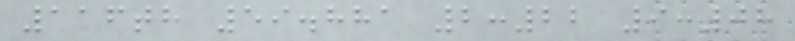116th 59.881 2:22 9:08
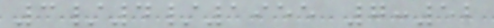3/4/1955 7:52
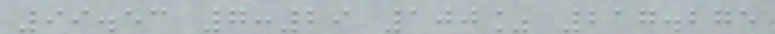99.53 7:29 100% 217.275
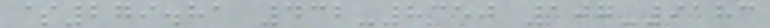$279.81 432-8350 107-9183
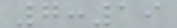7:19
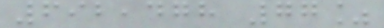692,478 77%
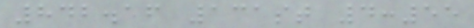842.16 131st 4:55
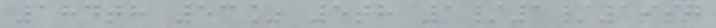184th 53% 5th 1/1/1997
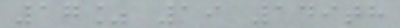17% 19 149th
